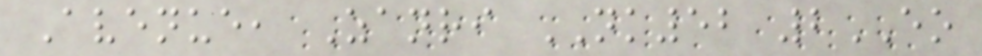Avenue, Zanri NK52 2EO
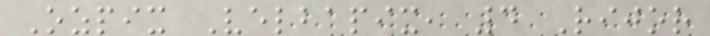Ozpix Velbapix, 4 Rijor
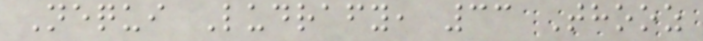Nequi Ludrafy, 33 Thooz
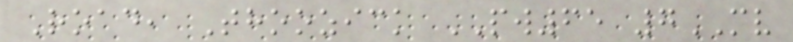Road, Thoozick PW65 7MV
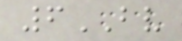6BV
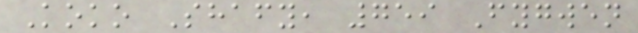Koko Shafy, 759 Fygwen
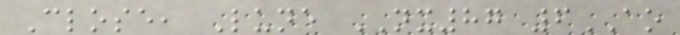Close, Lune NX87 6AO
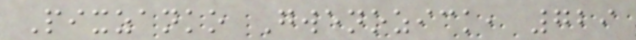Pixzanko Gwenozick, 729
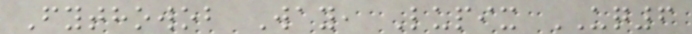Fythowob Way, Lupix UQ6
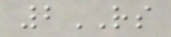2RS
